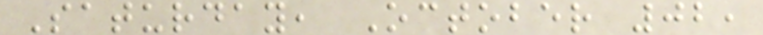Saturday, October 02,
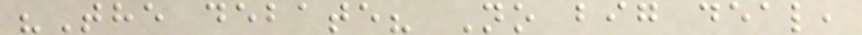"The debate? No big deal,
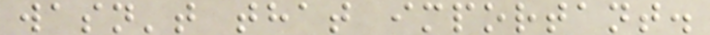wasn't that important.
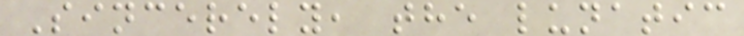Sincerely, the lunatic
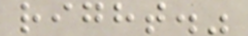right."
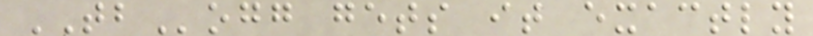TBogg gets it exactly
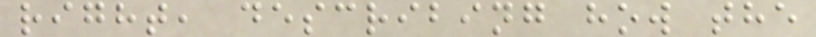right, describing how the
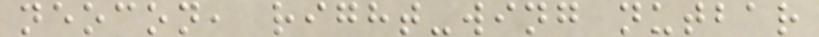neocon, right-wing nutbar
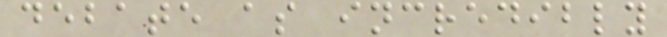debate as incredibly
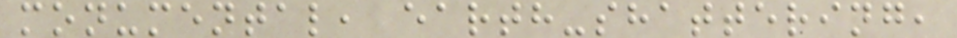monumental, earth-shattering,
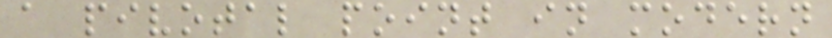a pivotal point in modern
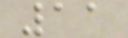11
